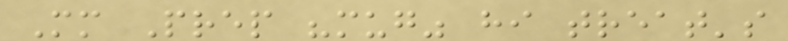Mm Prep "mug" hi treat's
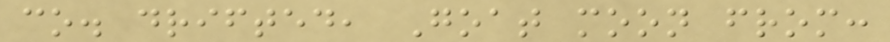co. drifted, Goat moon from:
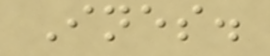Ines.
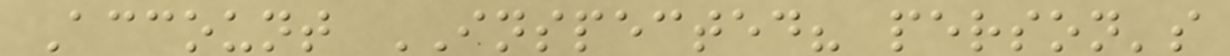Account INSPECTED? person's
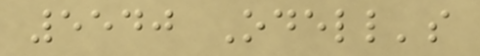5540 Odell's
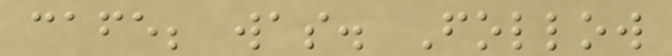cafe; was. Follow
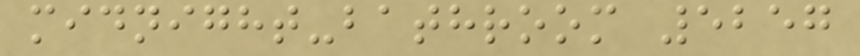midnight-bathroom 5257
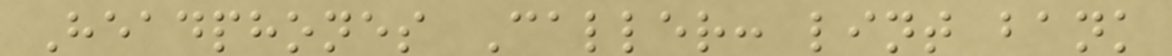Headphones Caller: lint bank
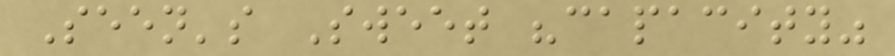Seen's Sweet "capacity"
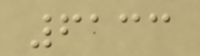6133
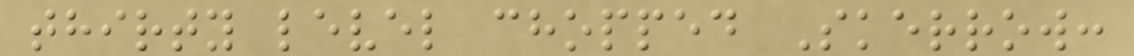thirty level chopped Skerrow:
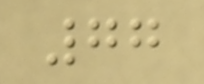77
